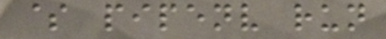$ pipenv run
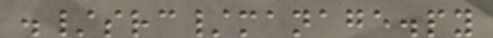./src/manage.py
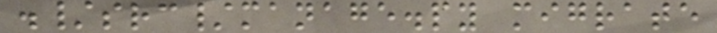./src/manage.py migrate
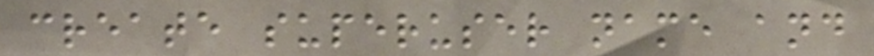create superuser name and
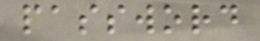password
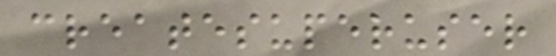createsuperuser
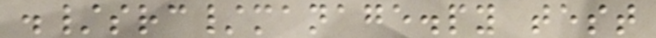./src/manage.py test
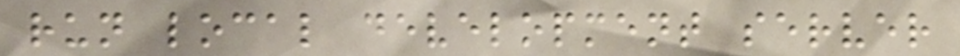run local development server
